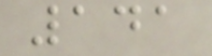141
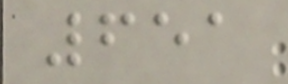651
